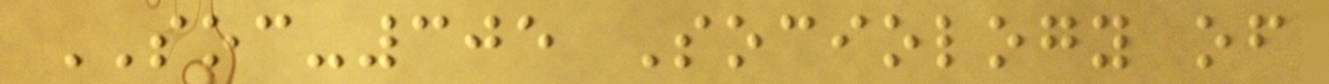SOC-305 Sociology of
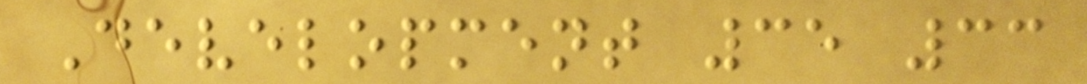Development 35 33
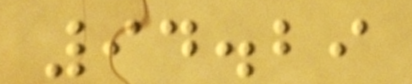94.29
